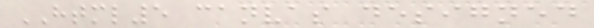HTML5 canvas designed
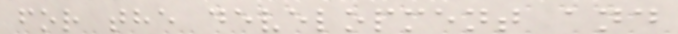for the development and
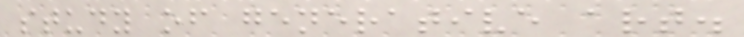study of generative art.
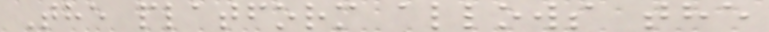The platform allows the
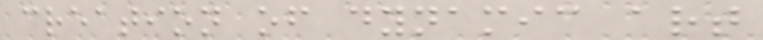creation of dynamic art
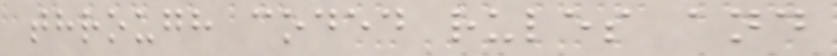through coded rules and
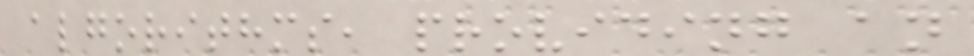algorithms, providing an
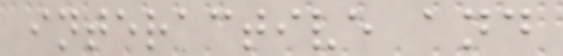interactive and
